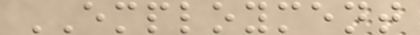EMPLOYMENT
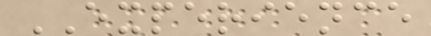EXPERIENCE
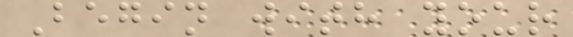Begin with your
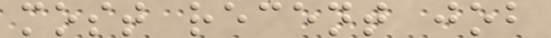most recent job
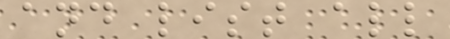and list all
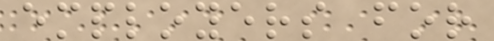employers for
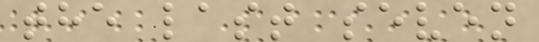the last seven
